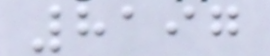8197
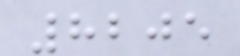8205
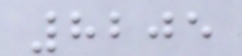8205
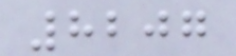8207
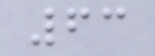63
